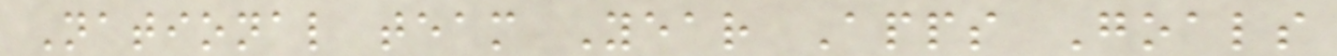National team Year Apps Goals
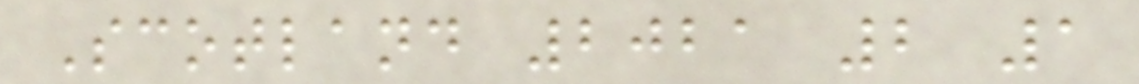Scotland 2021 2 1
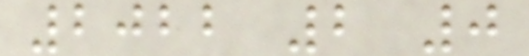2022 2 0
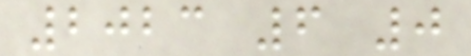2023 6 0
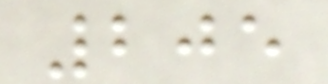205
